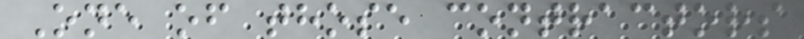One of those contractors
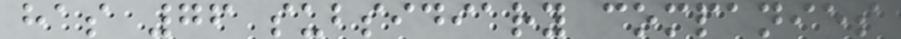has 76 subsidiary companies
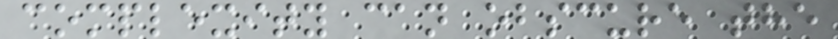complexity can obscure the
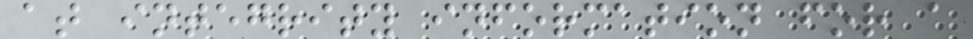at integrity information for a
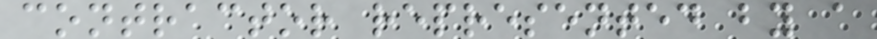contractor represented by a
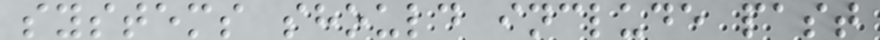systems should include past
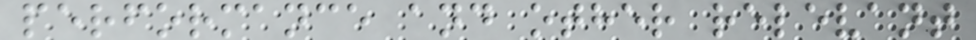performance and other relevant
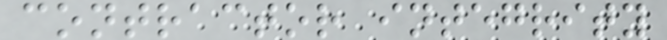contractor integrity
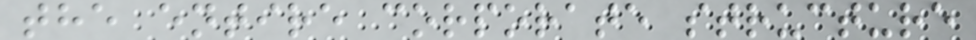the entire corporate structure
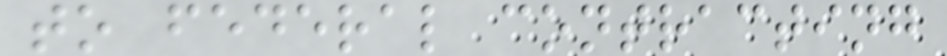to federal contracting
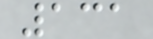131
